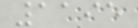1195
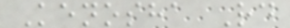Kenosha Rd
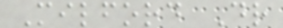Milford Dr
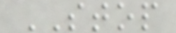STOP
